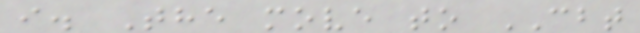i. The move to CBT
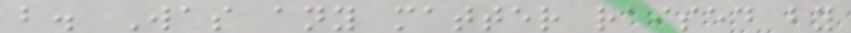b. Was any matter raised by
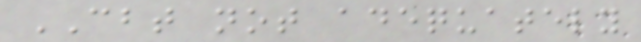CBT not adequately
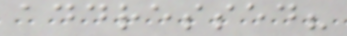addressed?
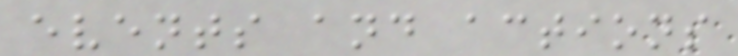events and actions
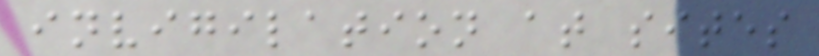invigilation at sites
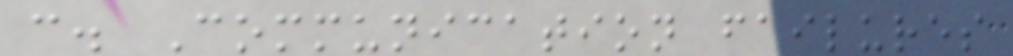c. Communication failures
